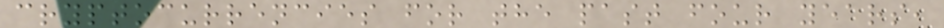cryptocurrencies for the past four years,
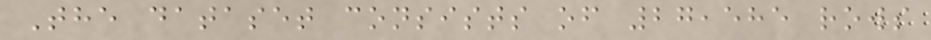The dataset consists of 27,585 rows
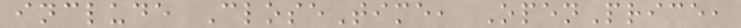include CloseTime, OpenPrice,
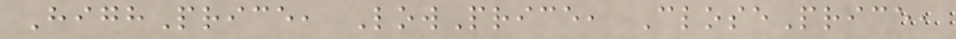HighPrice, LowPrice, ClosePrice,
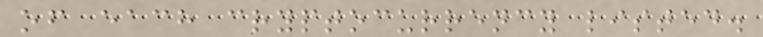of each cryptocurrency listed.
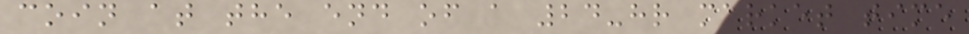coin at the end of a 24-hr market time
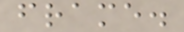frame.
